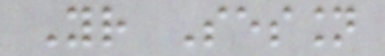Your Session
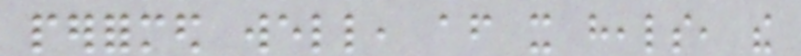performed well, after it heals, the
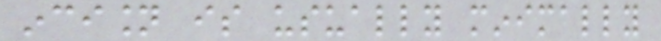incision is usually minimally
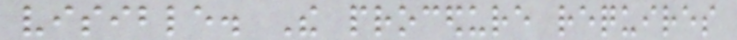visible. The procedure requires
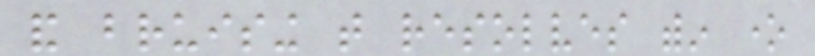and bruising that resolves within one
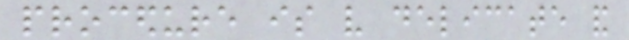procedure is very delicate and
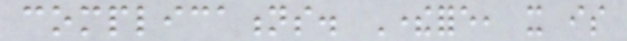complications. Therefore, it is
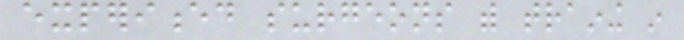experienced surgeons with training in
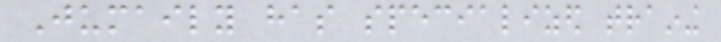Jumaily has specialized training
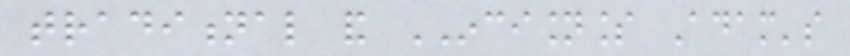traditional and INCISIONLESS Adam's
